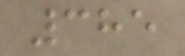385
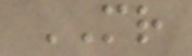MR
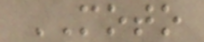MOTO
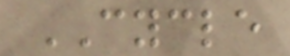CYCLE
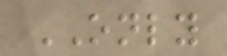ONLY
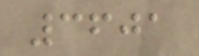3601
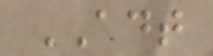ADT
